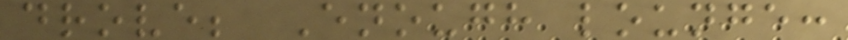drove; Enough lounge:
